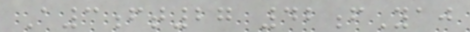A3ft27 42fYaj
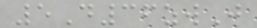5D36zwJ
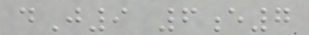dJ9 6e7
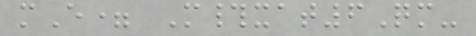mE= M#xat6Qm-
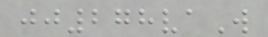jj278vaW
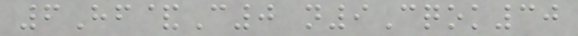6Hf&C0 n9Cqok30
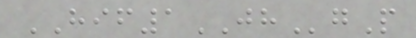HIF1JHgP
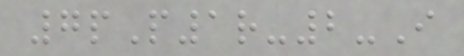7pP1r-2-I
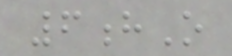6hO
